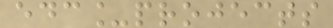edc_projects
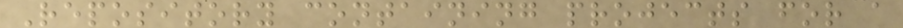Repository containing projects for a
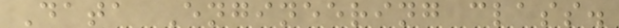Data Engineering class.
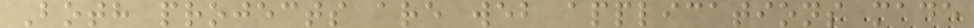Both projects are web applications made
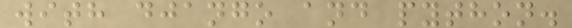with django and python.
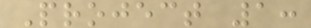Project 1:
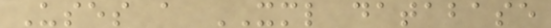Uses a XML database
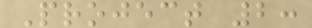Project 2:
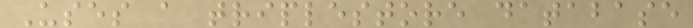Uses a triplestore database
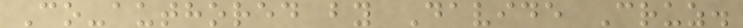Co-authored by Davide Cruz.
